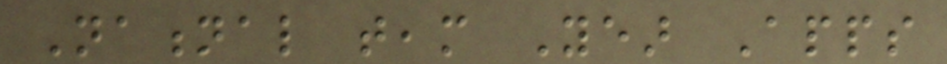National team Year Apps
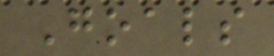Goals
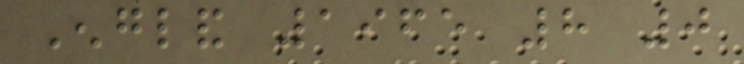England 1965 8 0
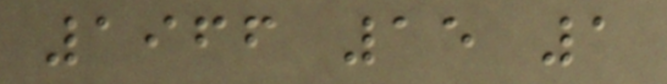1966 15 1
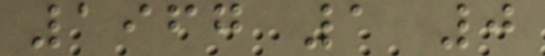1967 1 0
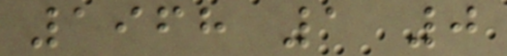1968 1 0
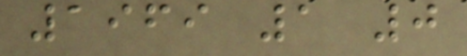1969 1 0
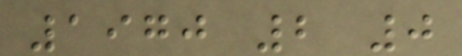1970 2 0
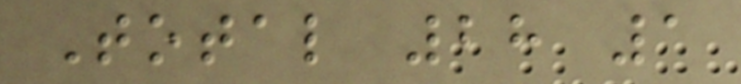Total 28 1
